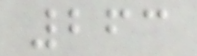263
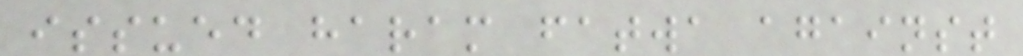issued haram fatwa against
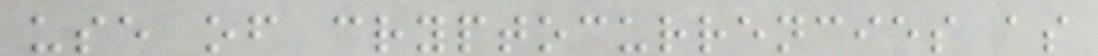use of cryptocurrencies as
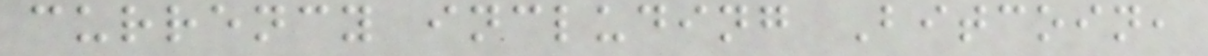currency including Bitcoin,
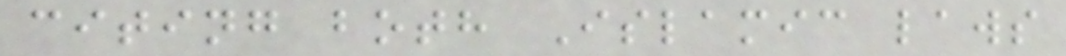citing both Islamic laws
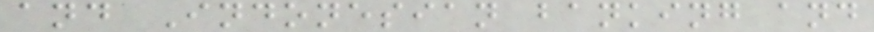and Indonesian banking and
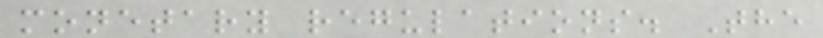monetary regulations. The
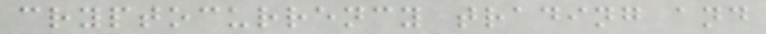cryptocurrency trading and
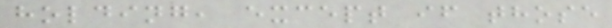holding, except if those
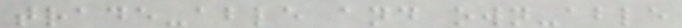trade-able and own-able
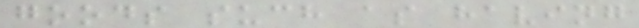goods such as having
